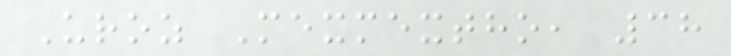Uroz Mexmextho, 38
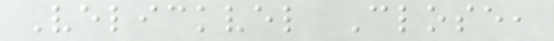Velickvel Close,
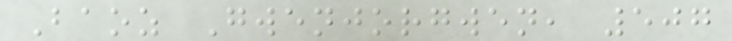Baoz Gwenjorgwen, 507
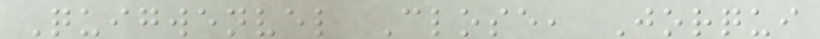Quigwenvel Close, Jorqui
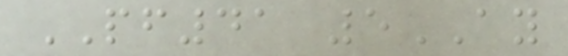PF41 5AY
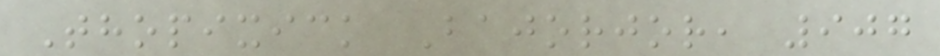Thopixick Bajorjor, 907
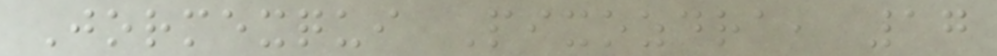Jormexqui Pixozdra, 17
